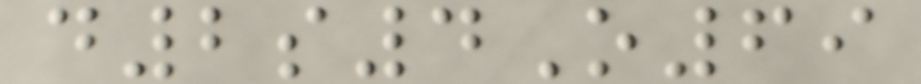d2s4O69
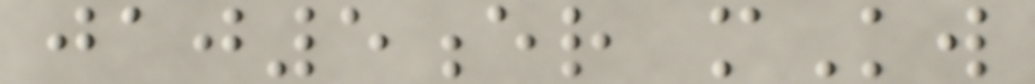jaj5er mKw
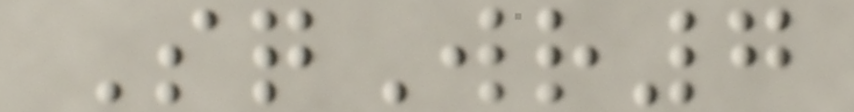SqWr7
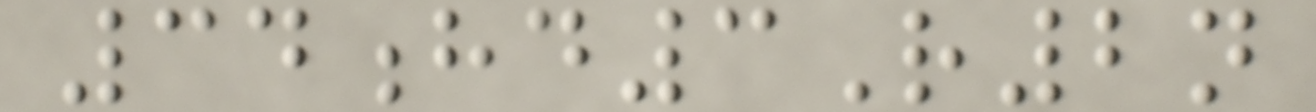34hd3R2n
